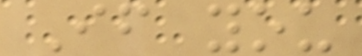If you
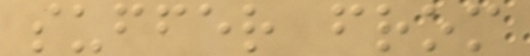suffer from
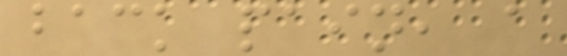back pain, a
